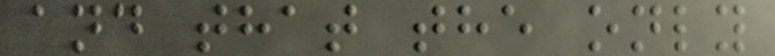and that the only
